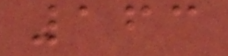163
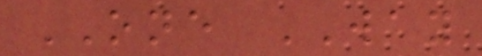ONE WAY
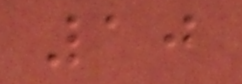10
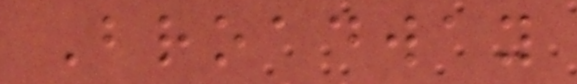Broadway
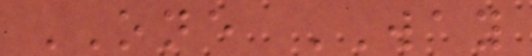ONE WAY
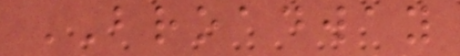BROADWAY
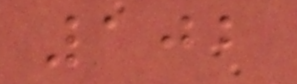102
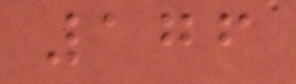176
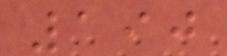190
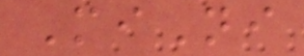MiNi
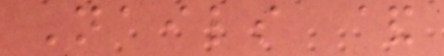Nails &
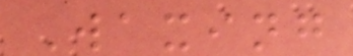Waxing
